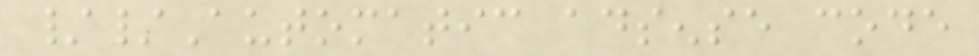//Automatic adsense code
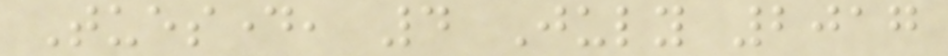Tuesday, 4 July 2017
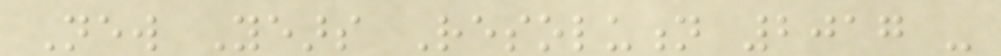New Years Resolution 2017 -
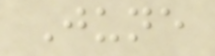June
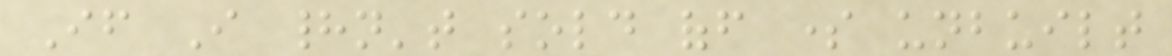If I hadn't sold off some unbuilt
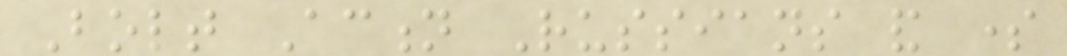Bolt Action Russians and some
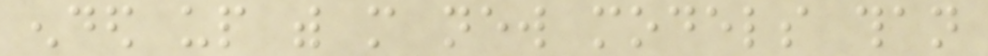ended up with more new models than
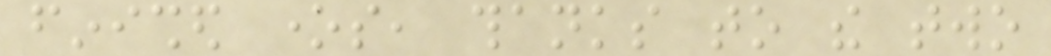finished ones, thanks to the two
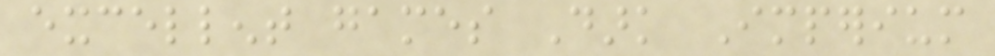excellent games Dark Imperium
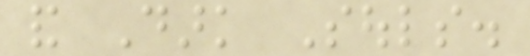and Dark Souls.
